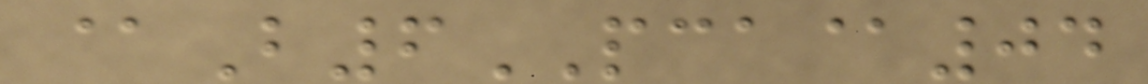@B6PCA@04
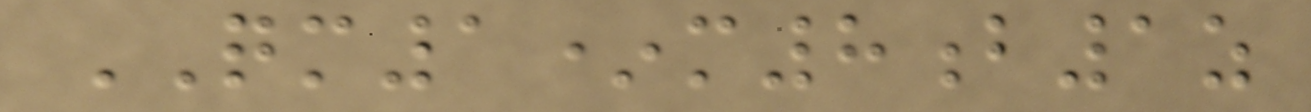QM1*m8b1z
